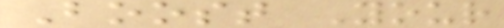Boost Your
